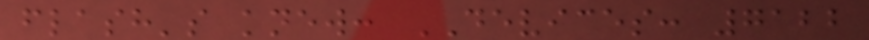flash's knew: DEVICES: 7122
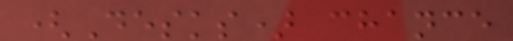(Desks) chance
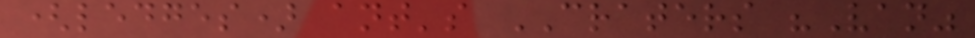(ledges) ant's CRATERS "Van"
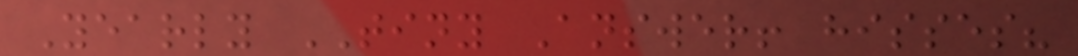Yearly TINY Answer! hisses?
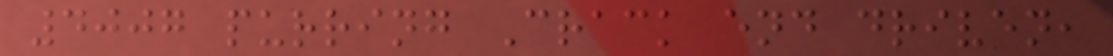4007 purring Crack end driven,
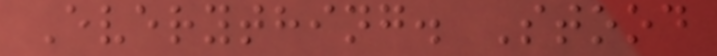Everything. Stood
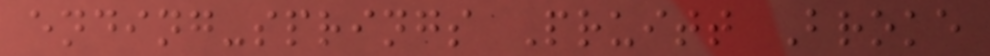ending-springs Pruitt Broke
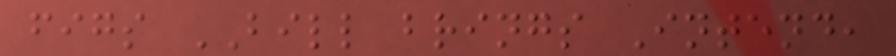figs BILL brings Intend,
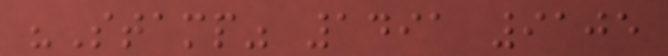"Stamp" 1491 9105
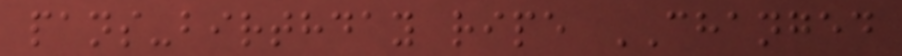pans-birthday ripe CHANGED
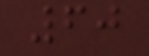60
